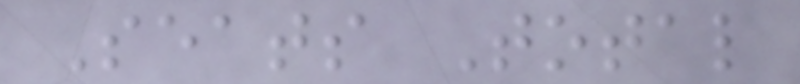Seats Total
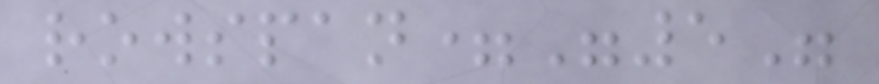rowspan="5"
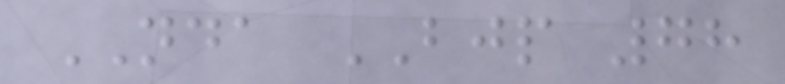NDA BJP 78
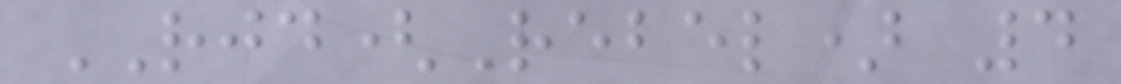RJD(Rebel) 4
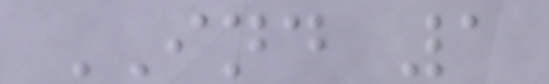IND 1
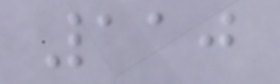110
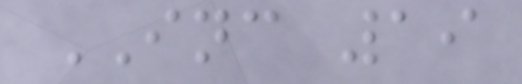INC 19
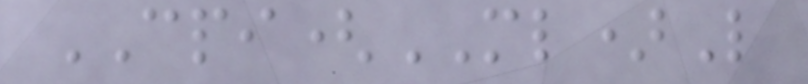CPI(ML)L
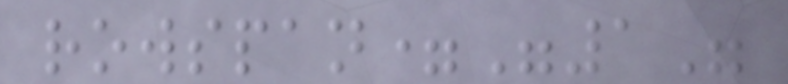rowspan="1"
